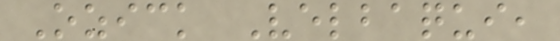Ozick Velbaqui,
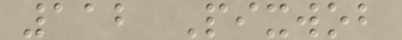112 Pixwob
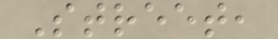Street,
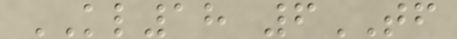KL18 6TF
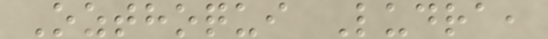Ozthoqui Ludra,
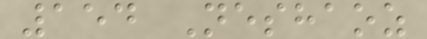154 Neshaoz
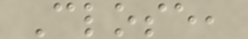Close,
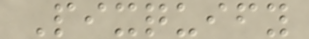Pixquify
